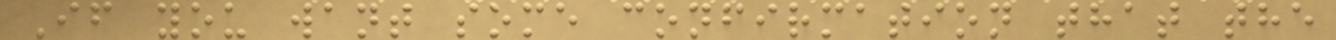If you want some confirmation that the
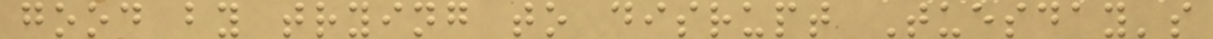good by trying to disrupt Tuesday's
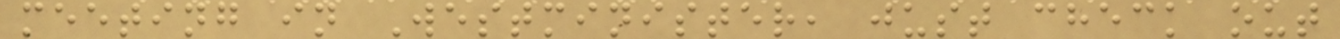meeting in Westminister, just check out
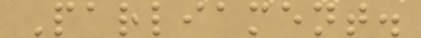Parliament.
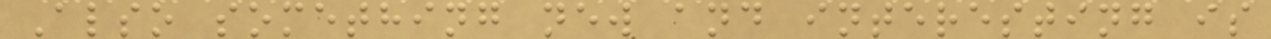Also something new and interesting is
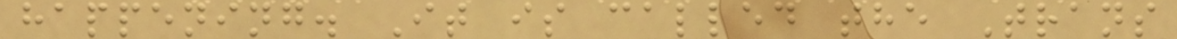happening. It is called the Trans
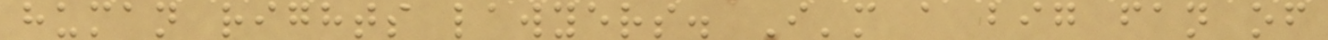human rights lawyers. I'm a big fan of
